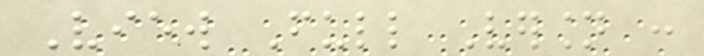View Full Version :
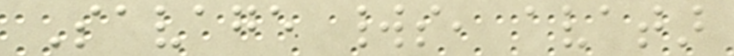Savage worlds, avatar
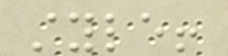style!
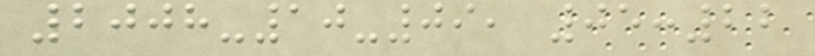2008-10-09, 05:22
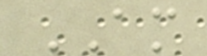AM
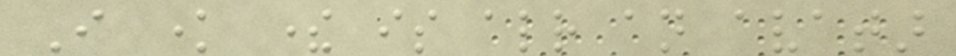I know there is already an avatar
